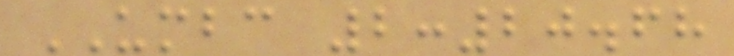UMBC 2:20.68
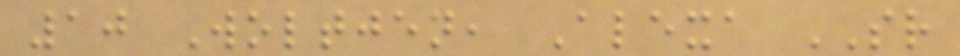10 Woltjen, Alexa SR
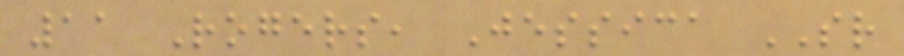11 Rogers, Jessica SR
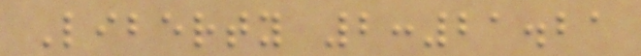Liberty 2:21.21
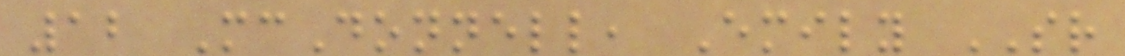12 McDonnell, Emily SR
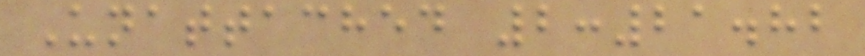Unattached 2:21.82
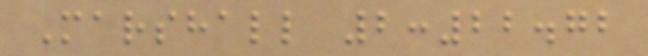Marshall 2:22.72
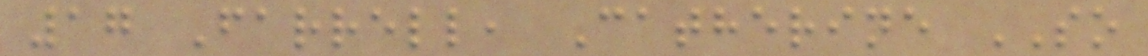17 Farrell, Catherine SO
